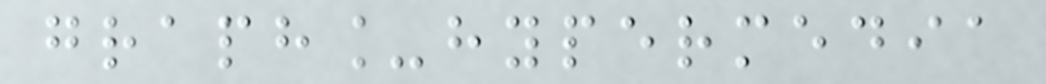graph_hypermedia
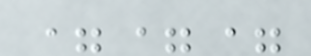===
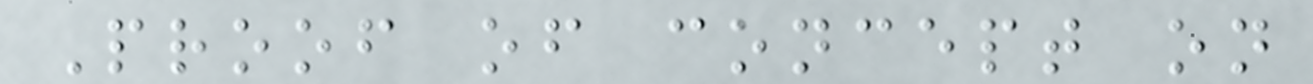Proof of concept on
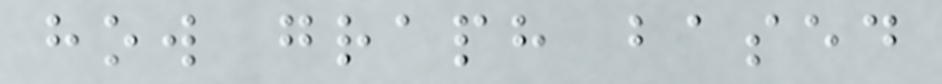how graph based
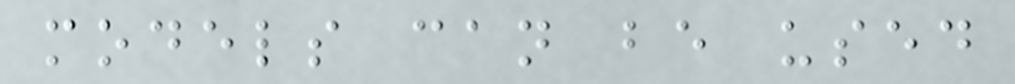models can be used
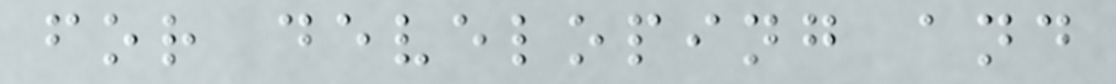for developing and
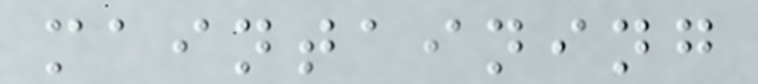maintaining
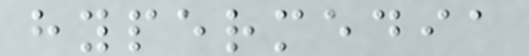hypermedia
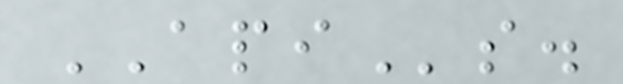APIs.
